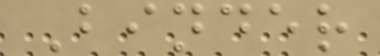Binder
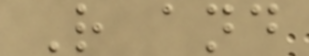R and
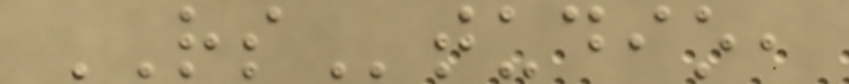RStudio,
